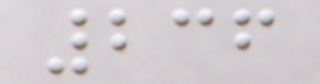236
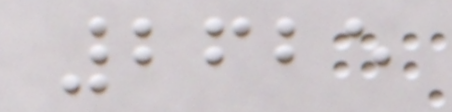2625
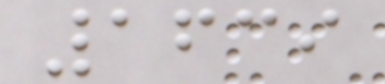1639
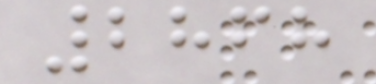2868
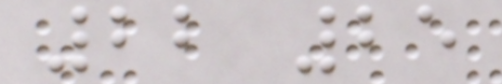22 25
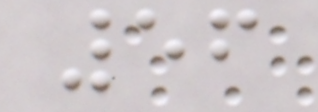56
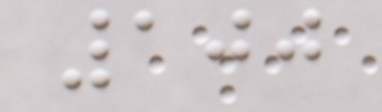100
